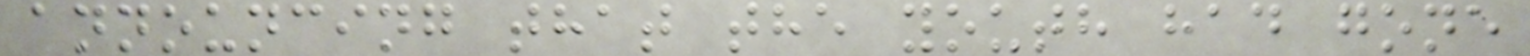announcing that the youth had gone
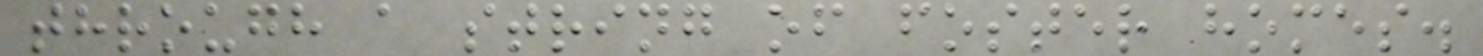through a string of foster homes.
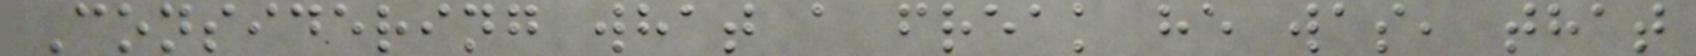Considering what a freak he was, that
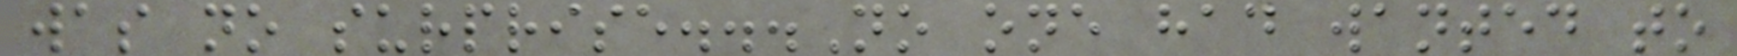was no surprise...No one had wanted to
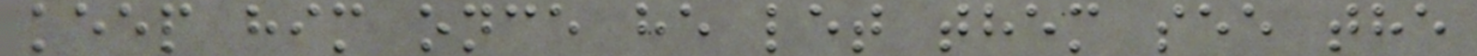keep him once he let them see the
